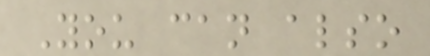You can also
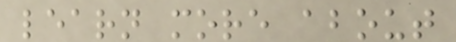learn more about
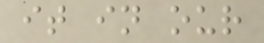it in our
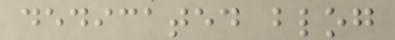dedicated blog
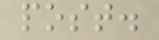post.
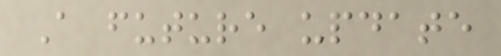A future update
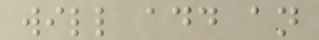will add an
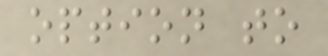option to
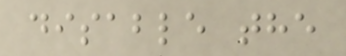disable the
